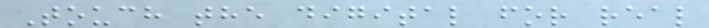Touch the digital for real
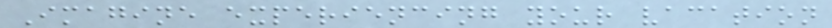Imagine experiencing your vacation
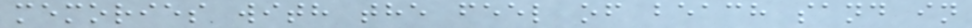memories with the feel of beach sand in
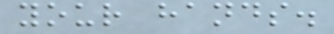your hands.
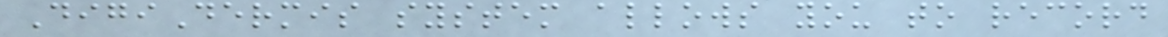DigiDermis system allows you to record
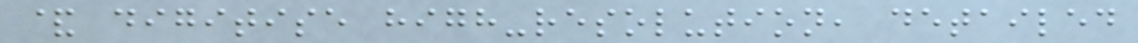& digitise high-resolution, detailed
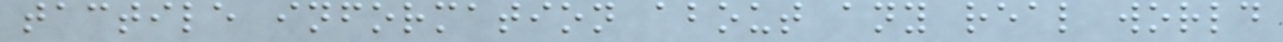tactile information about any real world
